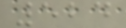524
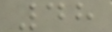48
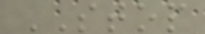STOP
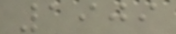1909
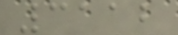3112
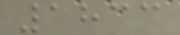1833
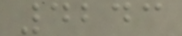4243
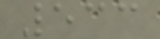533
